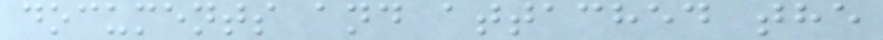documents and attached the
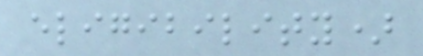eligibility)
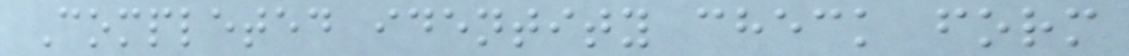Completed identity check form
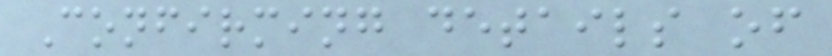Confirming details of
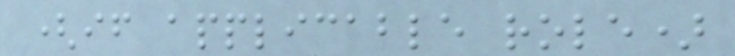(if applicable role)
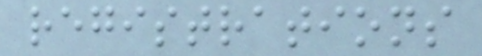registrations
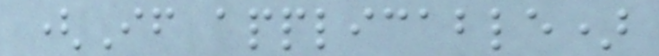(If applicable)
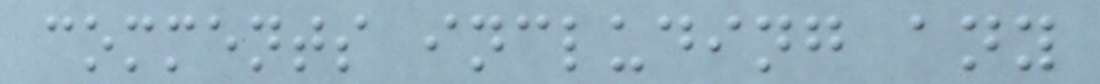comments including any
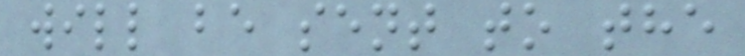will be sent to the
